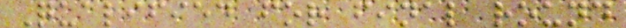Qualified for final round
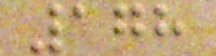178
